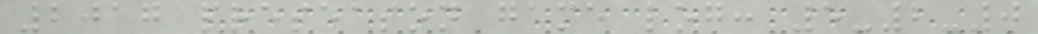2017 preseason game log: 5-2-0
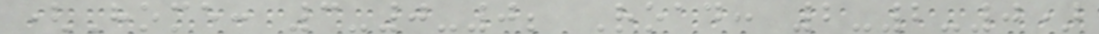(Home: 3-0-0; Road: 2-2-0)
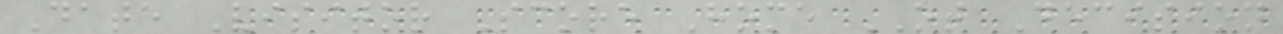Date Visitor Score Home OT Decision
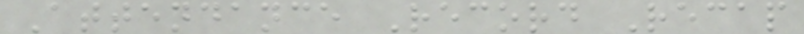Attendance Record Recap
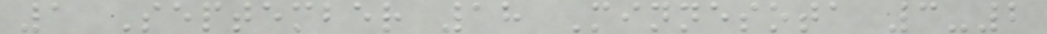1 September 18 Minnesota 3-2
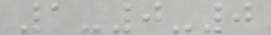1-0-0
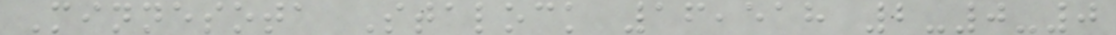Minnesota Stalock 16,518 2-0-0
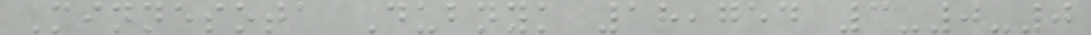Minnesota Dubnyk 18,754 3-0-0
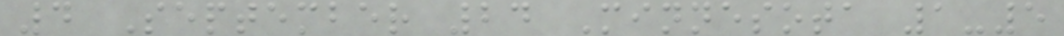4 September 24 Minnesota 1-5
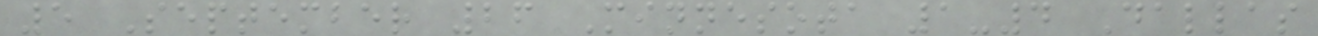5 September 26 Minnesota 1-4 Dallas
